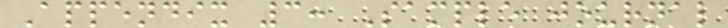Appendix 3: Sample journal
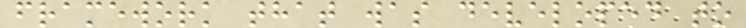framework that was developed to
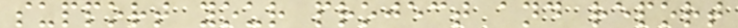support your project and report
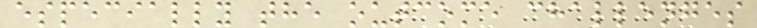especially the outcome challenges
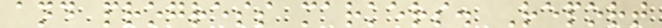and progress markers. Report
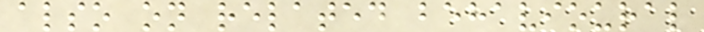also on related behavioural
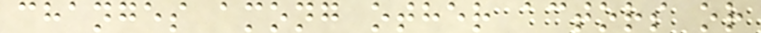changes among other actors or
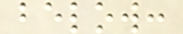below:
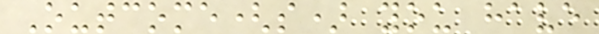Outcome(s) you have
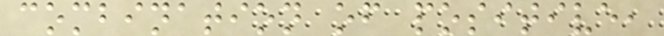combination of positive,
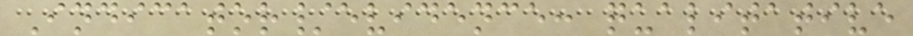Indicator/evidence: qualitative
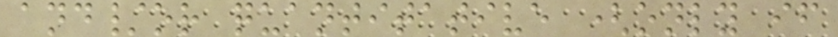and/or quantitative (only if
